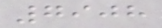7908
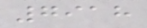7918
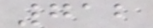712
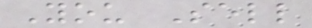You Sell
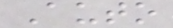Auto
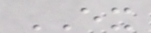EX
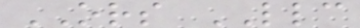ORS LLC
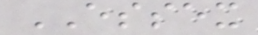ESSEX
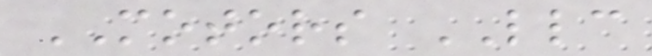MOTORS LLC
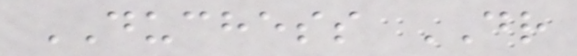DUCHESS DR
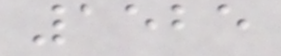1525
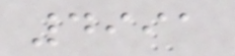4991
